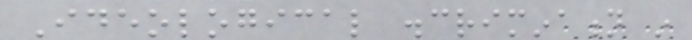Ideological discrimination in
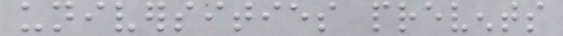universities prevents
